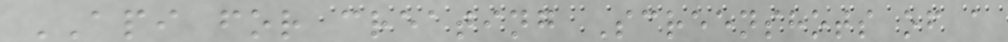API for creating Screenshots of a
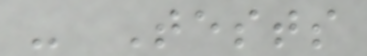- Tests
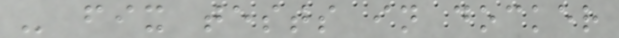- fix tests in docker
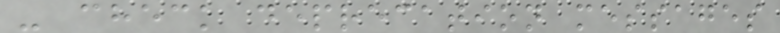- check deprecation messages
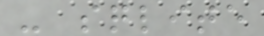- sqlite
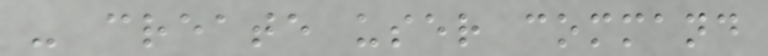- create user command
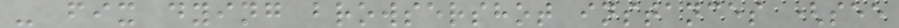- fix dying browsershot instances (see
